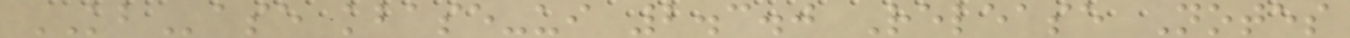KBase kbase-ui 2.3.0 Release Notes
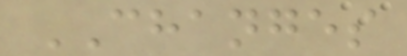CHANGES
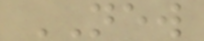NEW
